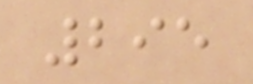295
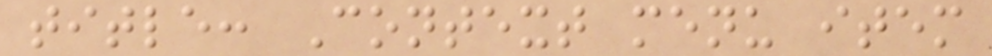title: Context menu item
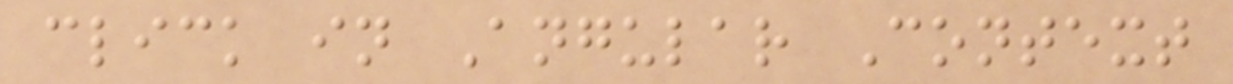click in Angular Context
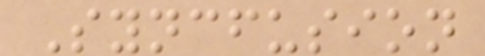Syncfusion
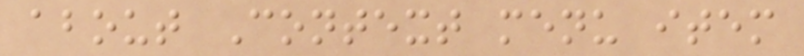about Context menu item
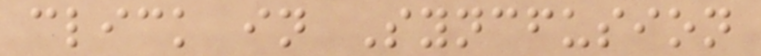click in Syncfusion
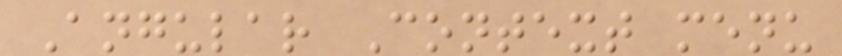Angular Context menu
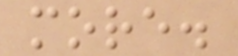more.
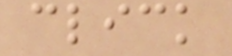click
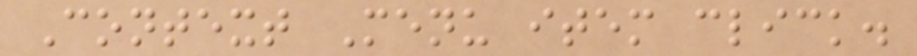Context Menu item click.
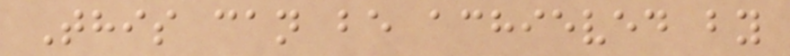This can be achieved by
